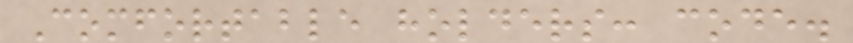Comfortable holders: code.
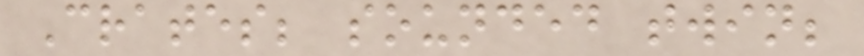Crates; sounded twin;
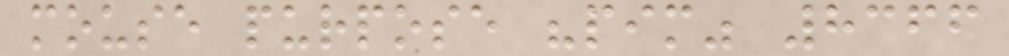mouse purpose "pim" 8366
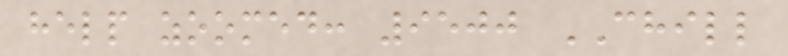help zoomed: 9500 CHILL
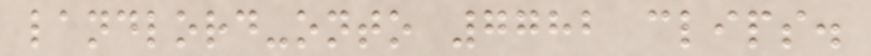landlord-onto 7782 clips.
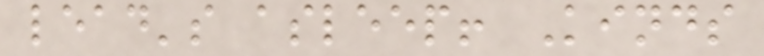lead's asleep! Kinds
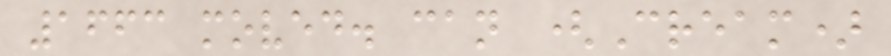1663 moved. can (Cream)
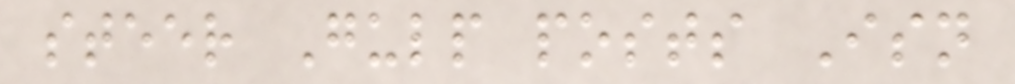steer Gulp posts Isn
